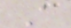A
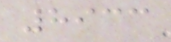8933
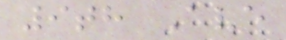9th Ave
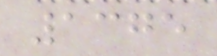1375
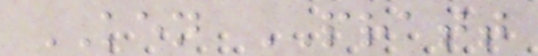KEN PRATT
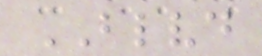BLVD
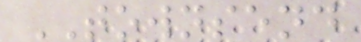TOWNSEND
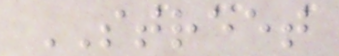STREET
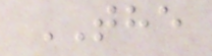THE
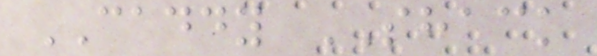CADDY SHACK
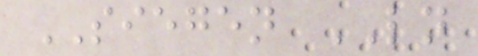SIEGEN LN
